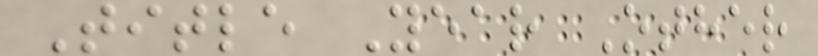Title Year Other
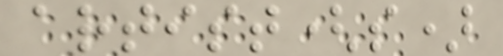artist(s)
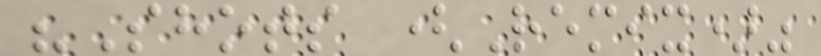"Shots (Remix)"
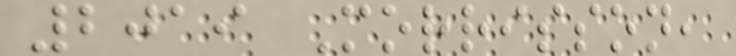2019 Morrisson,
